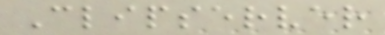Clipserver
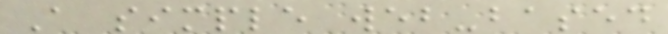A simple web-based
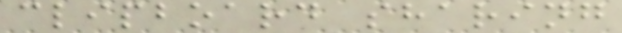clipboard sharing
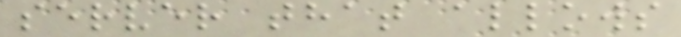server that allows
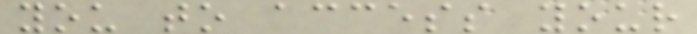you to access your
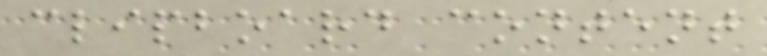clipboard content
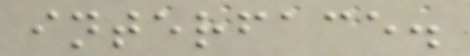interface.
